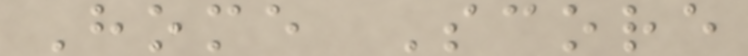Home Score
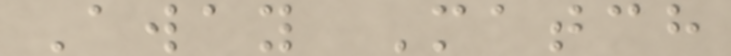Away Match
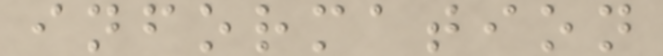information
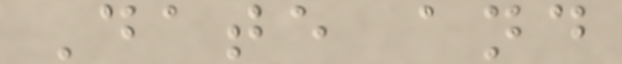Date and
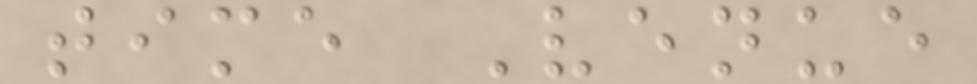time Venue
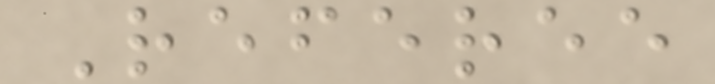Referee
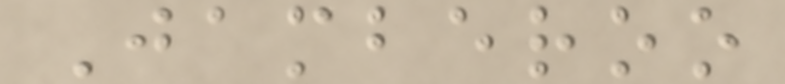Jamberoo
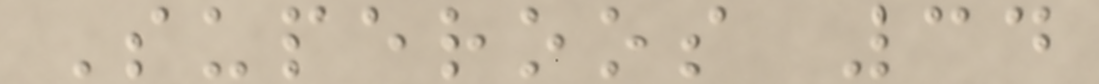Superoos 34
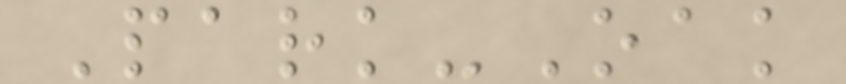Park-Oak
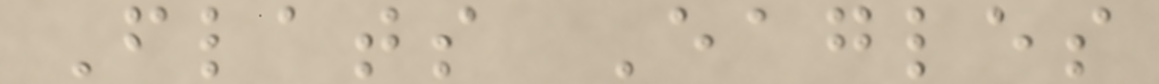Flats Eagles
